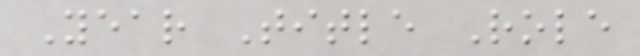Year Title Role
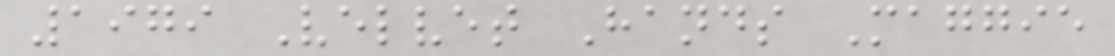1979 Velvet Hands Maggie
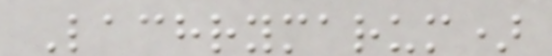Lachrymarum)
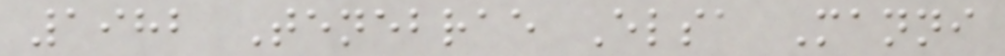1982 Tenebrae Elsa Manni
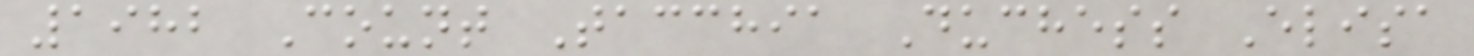1982 Count Tacchia Duchess Elisa
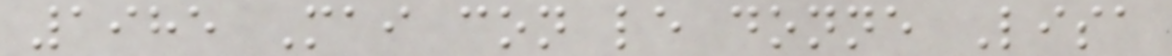1985 Mai con le donne Lisa
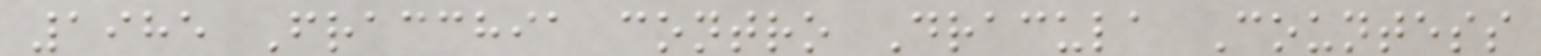1985 Fracchia contro Dracula Countess
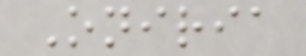Oniria
